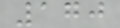170
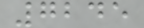7245
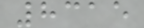8315
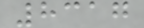8317
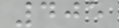405
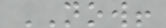NOW!
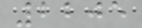2205
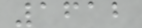1612
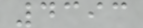4393
